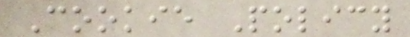Cookie Policy
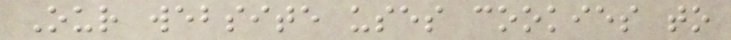Our website uses cookies to
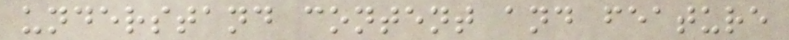understand content and feature
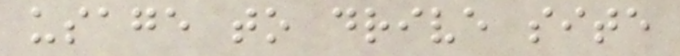usage to drive site
